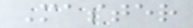Master
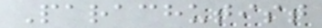Parachutist
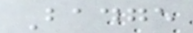Badge
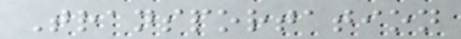Transportation
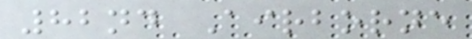82nd Airborne
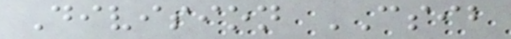Division CSIB
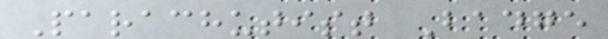Parachutist Badge
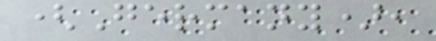(Germany),
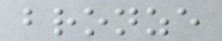bronze
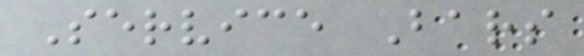Service Bars
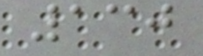130
